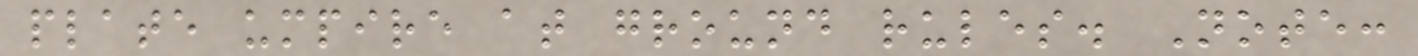plate umpire at ground rules. Note:
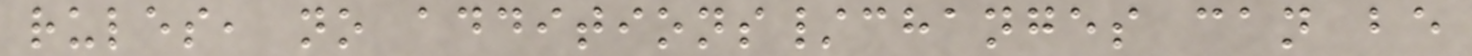rules, no additions/changes can be
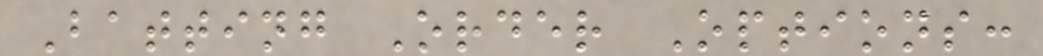Batting Order Options:
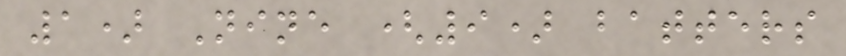1) Nine (9) batters
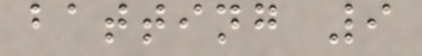batting 9
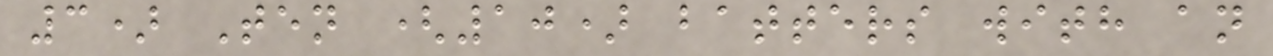3) Ten (10) batters with an
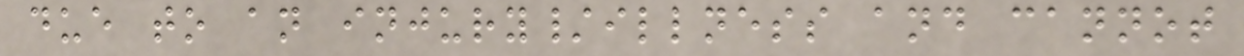due to an injury/illness and cannot
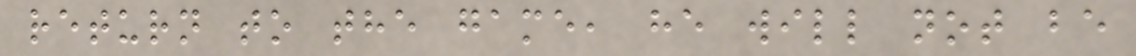return to the game, he will not be
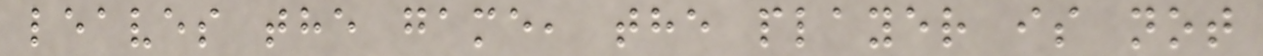leaves the game, the player is not
